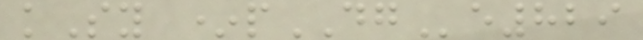kSy *pDGe829
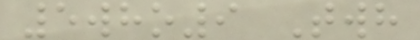5who9 Twh
